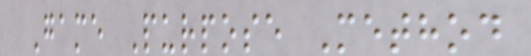Game Purpose Method
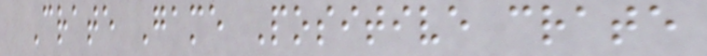Crate Game Positive crate
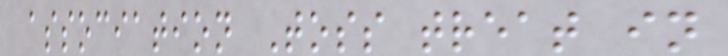association Toss treat in
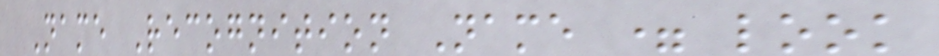Name Recognition Name = look
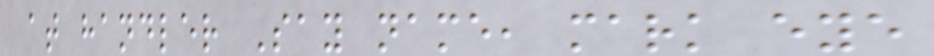at handler Say name, mark eye
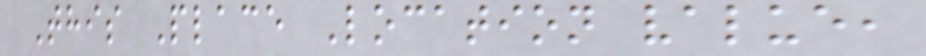This Place Location value,
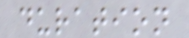duration
